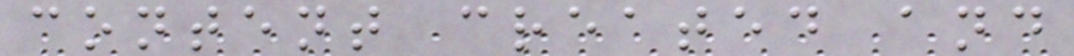content created and
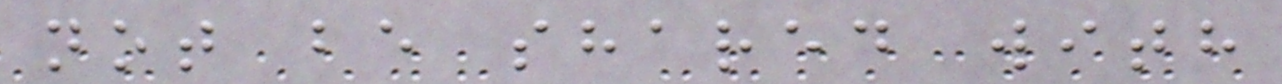not be shared with
